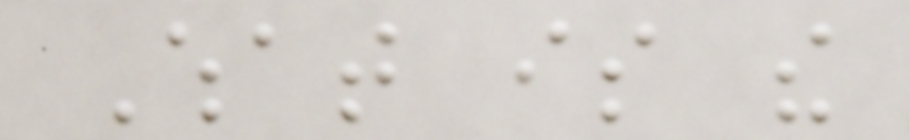What is the
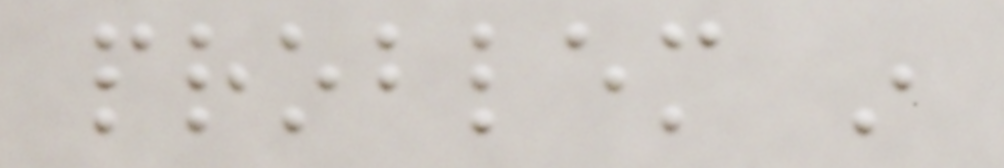problem in
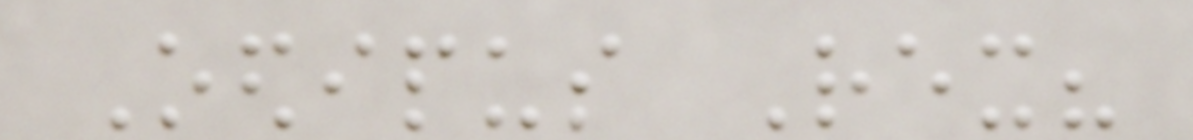Oedipus Rex?
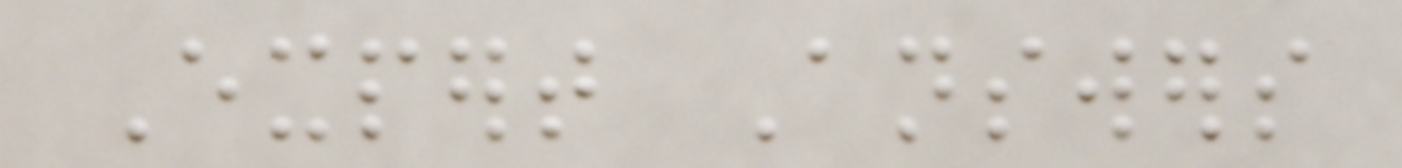Expert Answers
